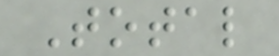Total
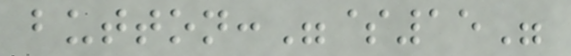button:"$15"
